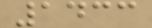1433
